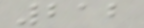212
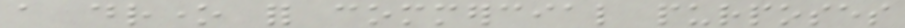a drone for commercial purposes
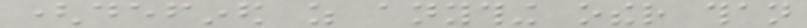(defined as anything other than
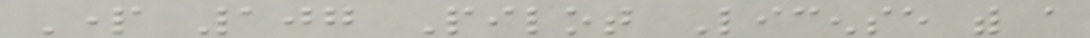Part 107 Pilot License with a
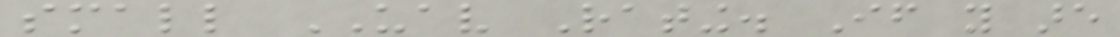small UAV Rating. If you are
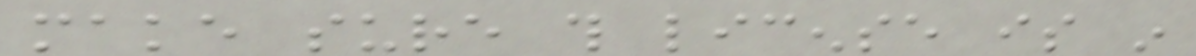make sure this license is in
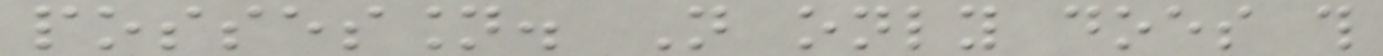possession. Not only does this
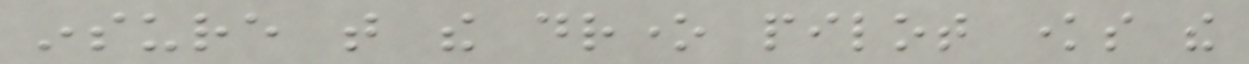insure that the drone pilot knows the
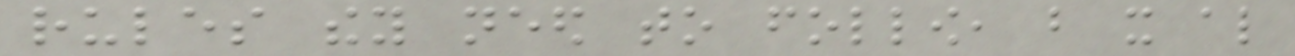rules they need to follow, but it also
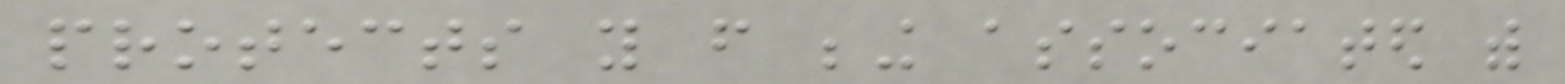protects you from being associated with
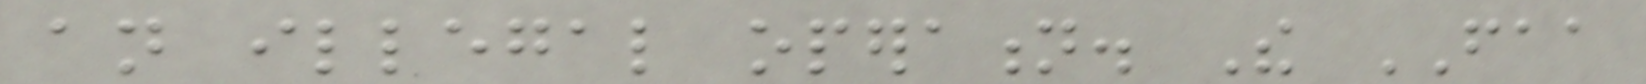an illegal operation. The FAA
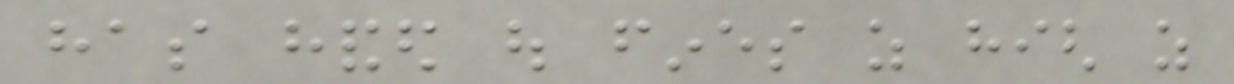has handed out fines as high as
